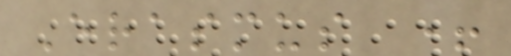Erasmus +
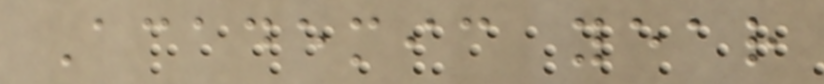Academic year
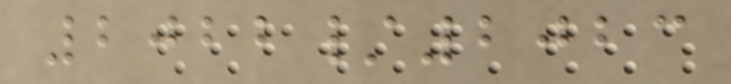2022/2023
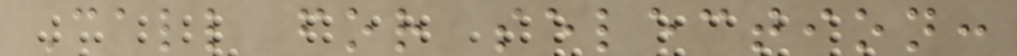Call for selection:
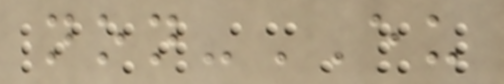non-EU
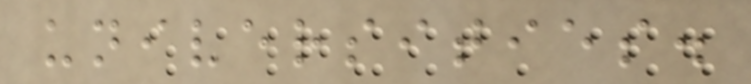universities.
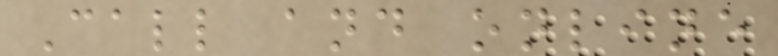Call and online
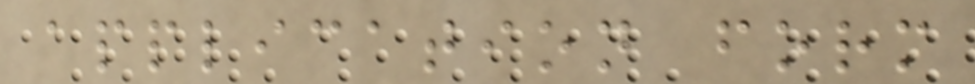application form
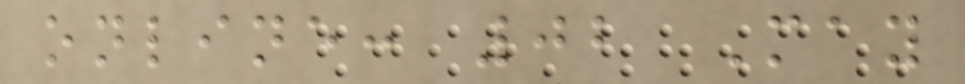online: 02 May
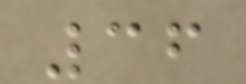36
